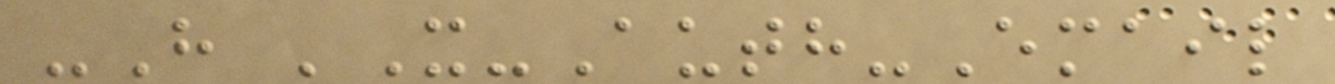-H 'X-Auth-Email
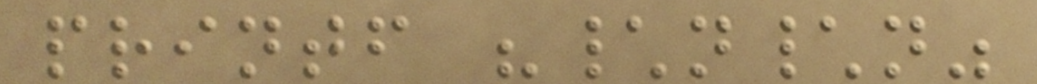printf "\n\n"
